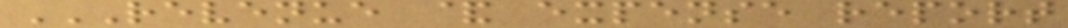REVENUE & EXPENSE REPORT
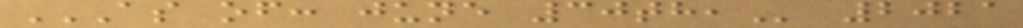AS OF: JUNE 30TH, 2021
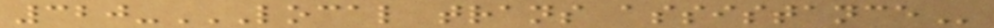320-LOCAL TRANS ASSISTANCE
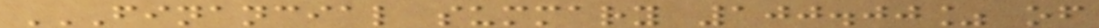FINANCIAL SUMMARY 100.00% OF
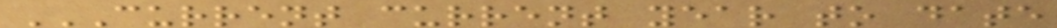CURRENT CURRENT YEAR TO DATE
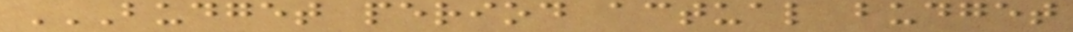BUDGET PERIOD ACTUAL BUDGET
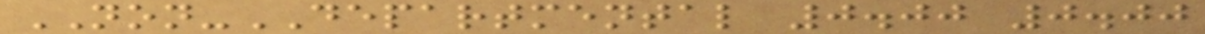NON-DEPARTMENTAL 0.00 0.00
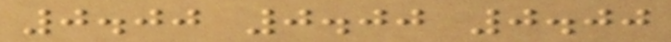0.00 0.00 0.00
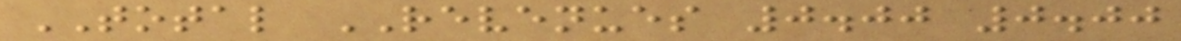TOTAL REVENUES 0.00 0.00
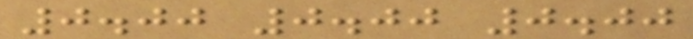0.00 0.00 0.00
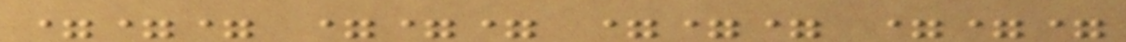=== === === ===
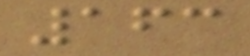163
